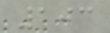103
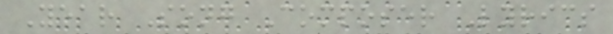Year Song Composer Lyrics
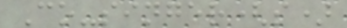Co-singer(s)
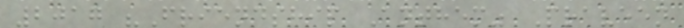2017 "Friendship Anthem" Praveen
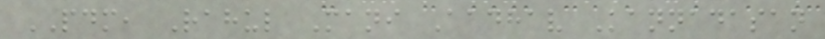PDM, Rahul Mani Aadhav Kannadasan
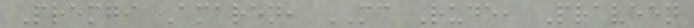Premgi Amaren, MC Rude, Praveen
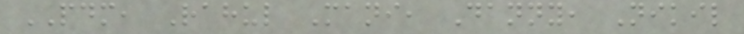PDM, Rahul Mani, Danny, Nikil
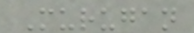Murugan
